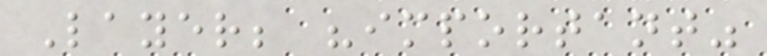Layer; "important"
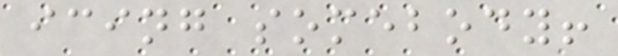icing somebody!
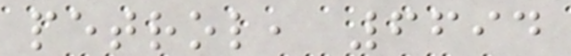petrol, 6694
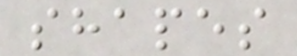shapes
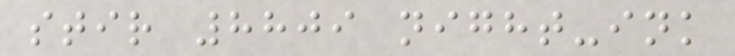stir 8809 night-ink
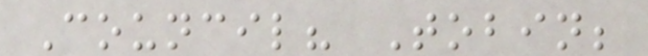Council? Tobin;
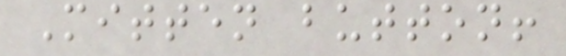Mitten button!
